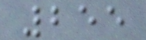255
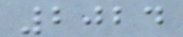2024
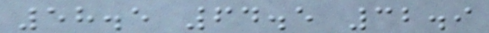58.5 64.5 32.9
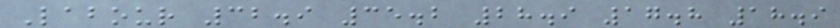Labour 32.9 35.2 28.9 17.8 18.9
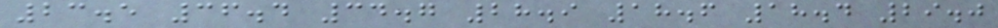23.5 36.4 34.7 28.9 18.6 18.4 29.0
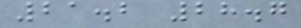21.2 28.7
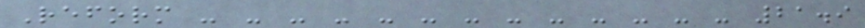Reform - - - - - - - - - - - - - 21.9
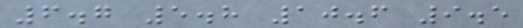6.7 5.8 10.6 9.5
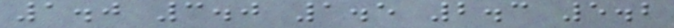1.0 3.0 1.5 2.3 5.2
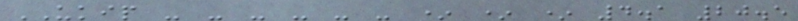UKIP - - - - - - * * * 4.1 20.5
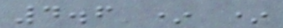4.6 * *
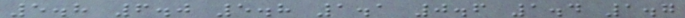5.8 6.0 5.8 1.1 0.6 1.4 1.7
